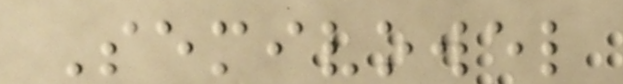Semivowel
